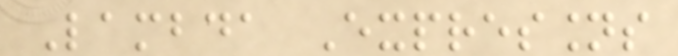Lambda Expressions
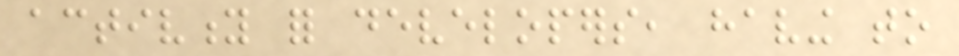activity for developers, having to
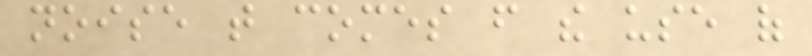noise that comes from the use of
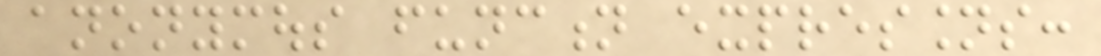anonymous function expressions:
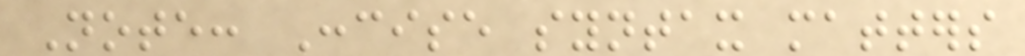Note: Concise syntax matters
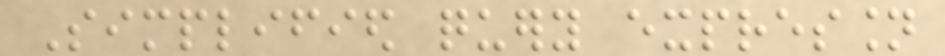Simplified query expression
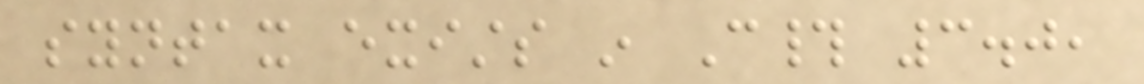syntax exists in C# 3.0,
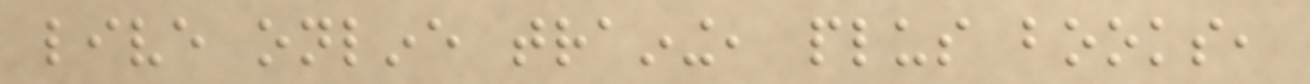live online training, plus books,
